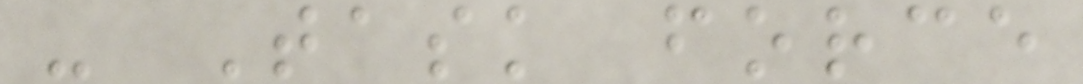- Task force
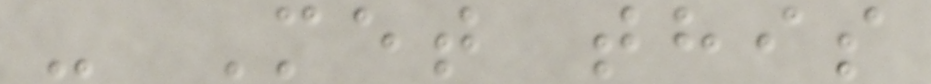- Met this
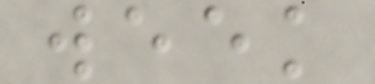week
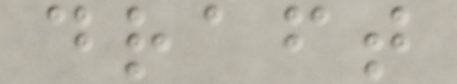draft
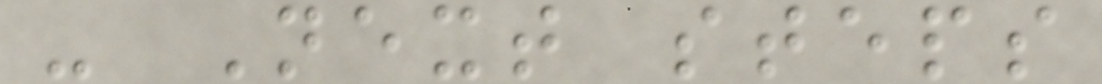- Next steps
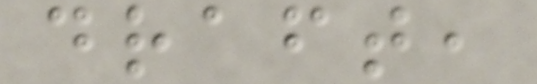draft,
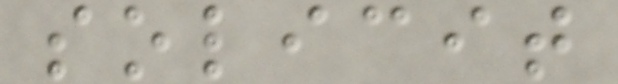solicit
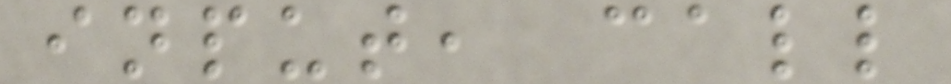input, call
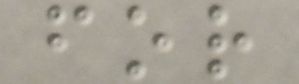for
